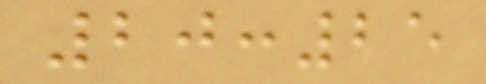20:25
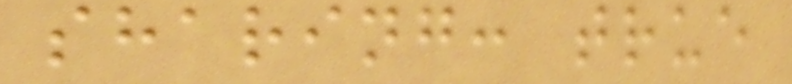sharing: true
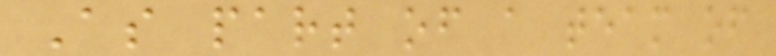As part of a team of
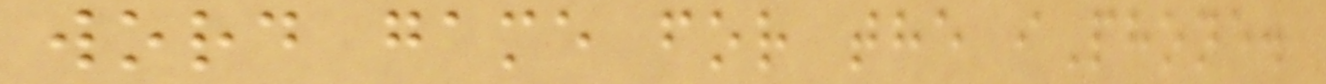word game for the iPhone.
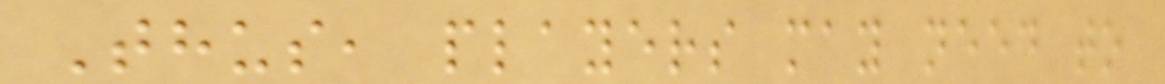Thus, players may need to
